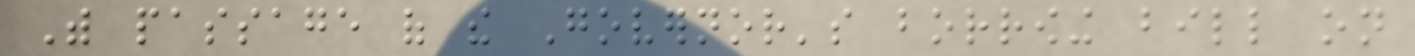With passage of the Governor's borrowing bill on
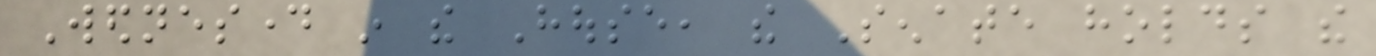Wednesday in the House, the Senate holds the
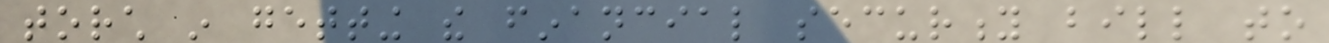torch in getting the financial security bill to
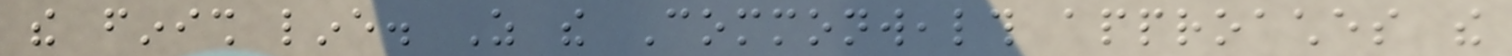the finish line. As the Commonwealth approaches the
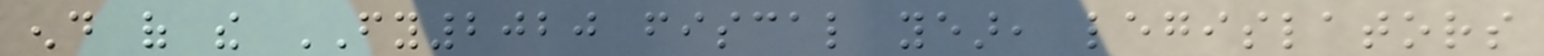end of the FY2020 fiscal year, legislators
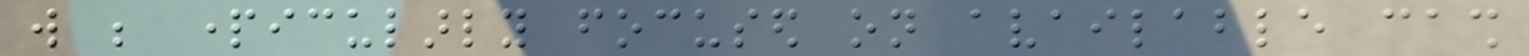will be particularly focused on available cash
